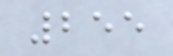255
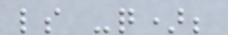ls -q);
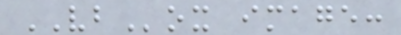VBox image:
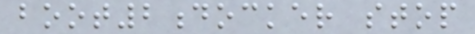boot2docker stop
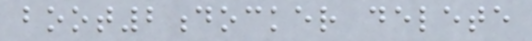boot2docker delete
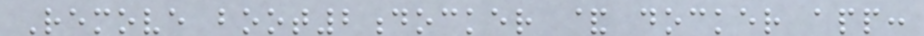Remove boot2docker & docker app:
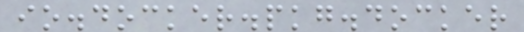io.docker.pkg.docker
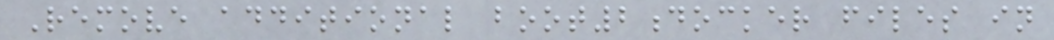Remove additional boot2docker files in
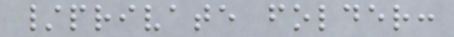/private folder:
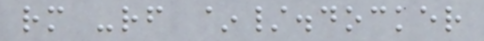rm -rf ~/.docker
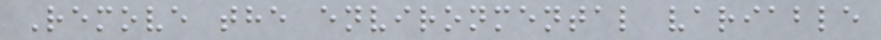Remove the environmental variable
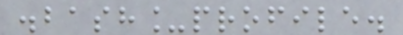.bash_profile.
